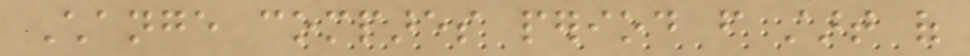Change compares period from start of
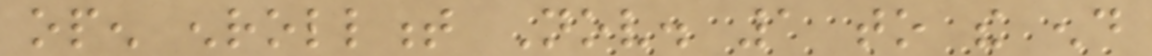open enrollment Nov. 1 to the end
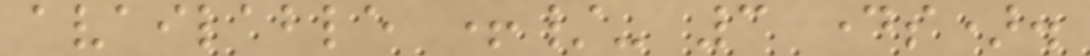available +/- 3 days).
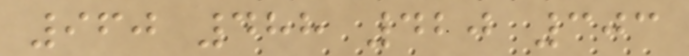960 488 420 303
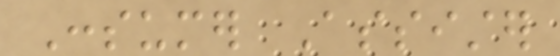Consumer Assister
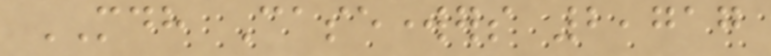MDH Caseworkers 2,717
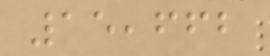15,662
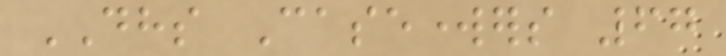DHS Caseworkers 67
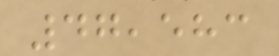47,583
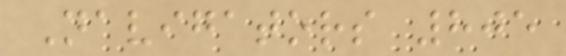Navigators 805
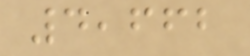4,662
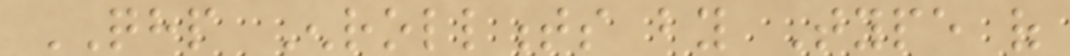QHP Enrollments by Type of
